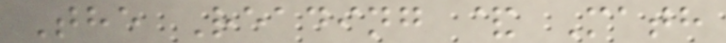The Reading & Math
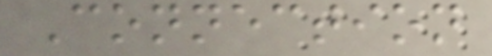Connection
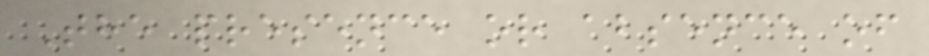The presence or absence of
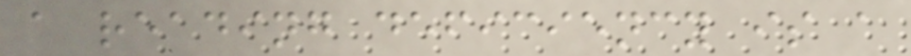a reading deficiency is a
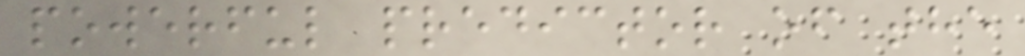powerful predictor of the
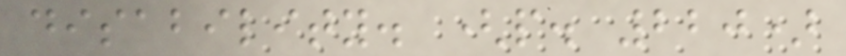disability. (p. 220)
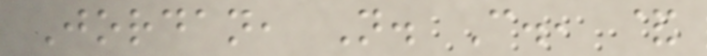Jordan, N. C., &
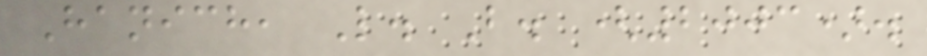Hanich, L. B. (2003).
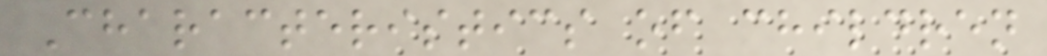Characteristics of children
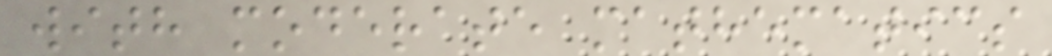with moderate mathematics
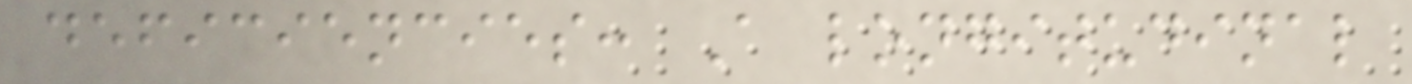deficiencies: A longitudinal
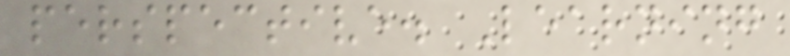perspective. Learning
